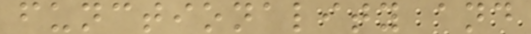functionality and
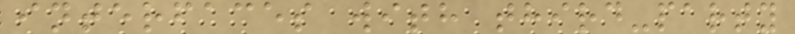interfaces with third-party
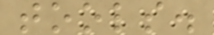tools.
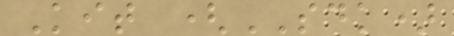Kit (SDK)
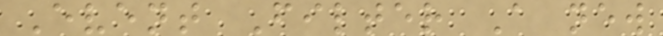Event Filter A new
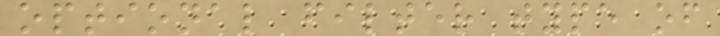optional filter type of
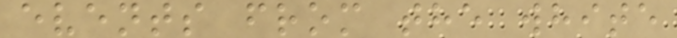events from the white
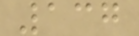137
